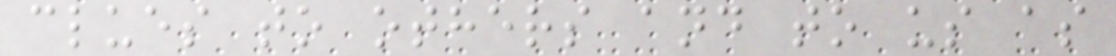clues to others and to us as
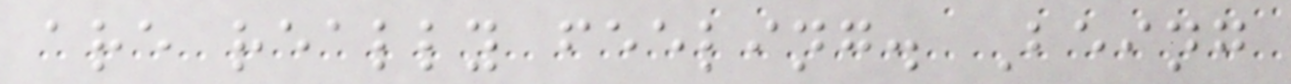are really feeling. Being
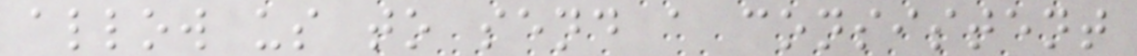allow us to send a consistent
